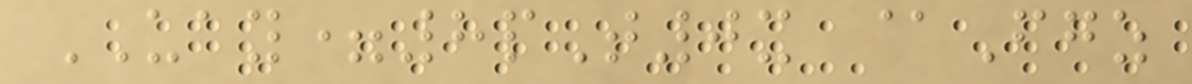UAY=8pT0x @Fgz
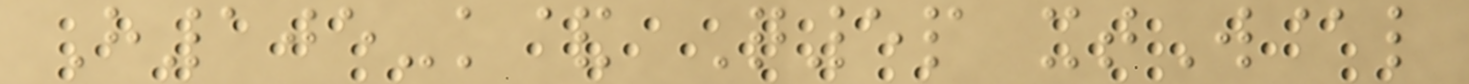H105-k& Q5p xtW@l
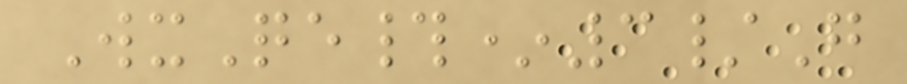WxQe#*3/G
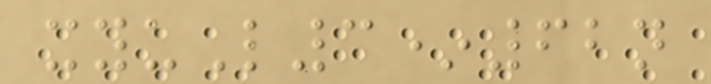xyuL3*62n
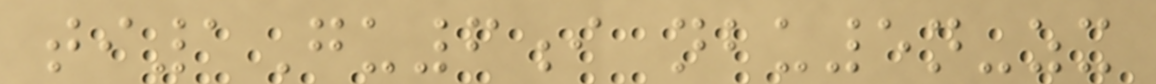ti1Gu6i nbu5n-zx
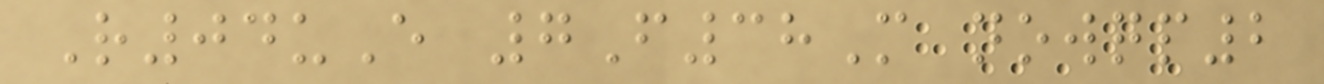R04uE 7F38M nowqp2
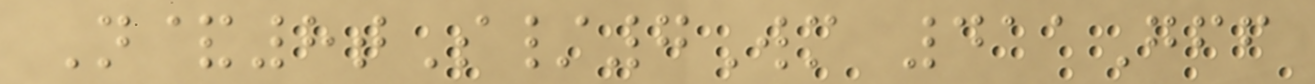N&8tS/7Wm 411Gff
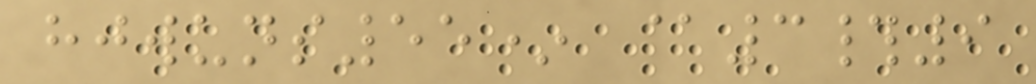hjwuns55* @3#9
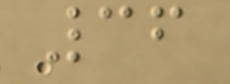36
